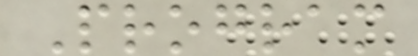Program
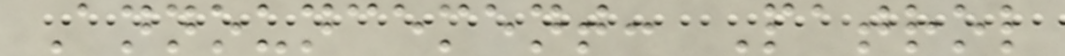Announcement: Patrol
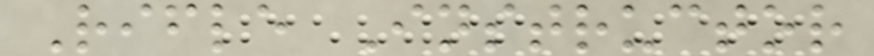Rifle Instructor
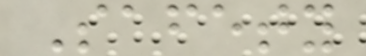Safety
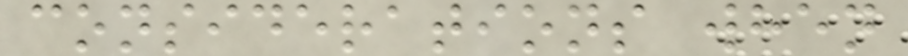considerations when
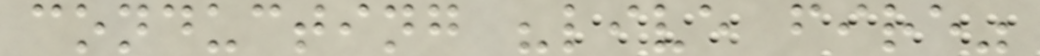conducting "live fire"
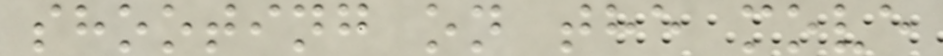shooting on the move
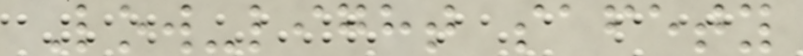Low-light safety
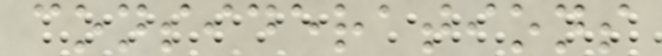considerations
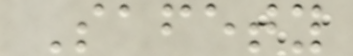Safety
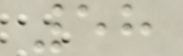58
